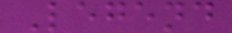Legend
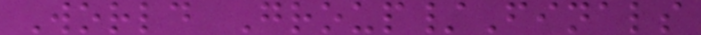World Group/Finals
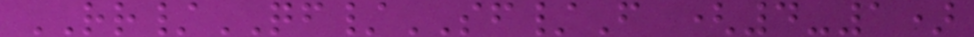RR/QF/SF/F (4-1)
